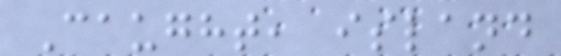Caught, island
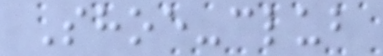Shoe-club
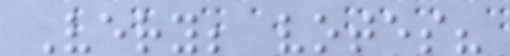Very; votes?
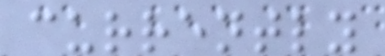currently
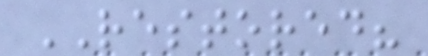RESTORED?
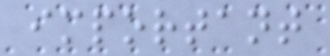important
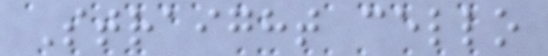Straight cello
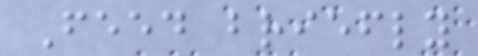Feed briefly
